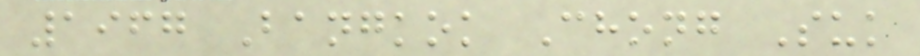1967 Bangkok Chong Suk
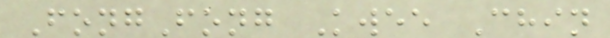FongFong Kwee Chin
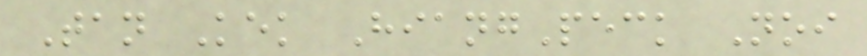Tan Kek HiangPeck Noi
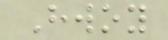Hwoy
